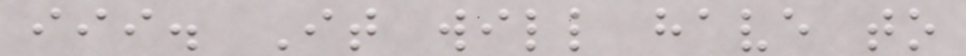iii. It will have to
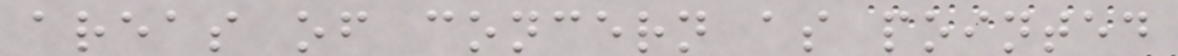areas of concern as pointed
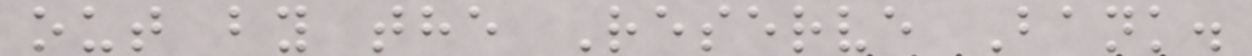out by the Reserve Bank.
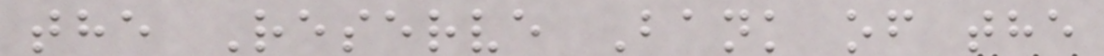the Reserve Bank of the
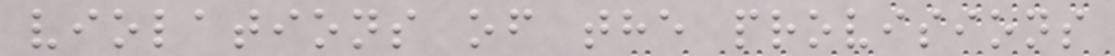violations of the provisions
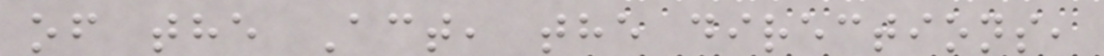of the Act, the directions,
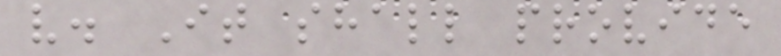v. It shall provide
